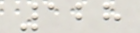128
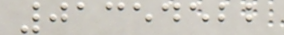01354522
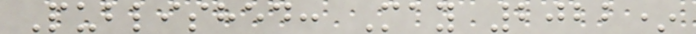Published: May 2022*
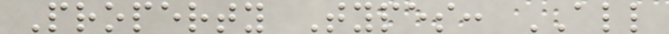Property Types: ALL
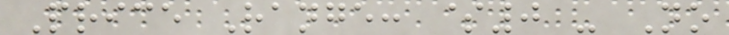Price Range: $0 - No
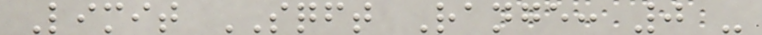Limit SQFT Range: 0 -
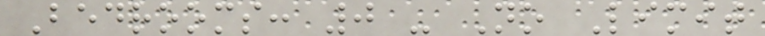Bedrooms: 0 - No Limit
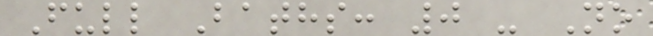Full Baths: 0 - No
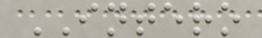INTERO
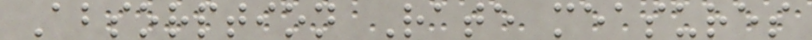Absorption Rate measures
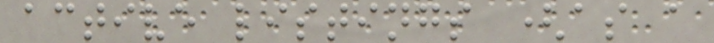active listings (as a
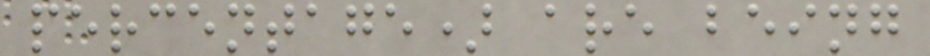percentage) are being
